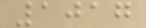1017
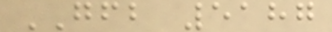GFB 5187
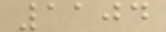1104
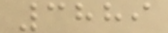3889
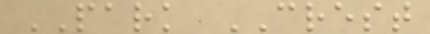PARK CREST
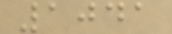1041
